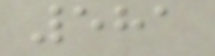581
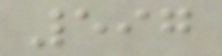597
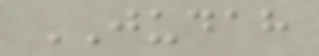JUDAH
